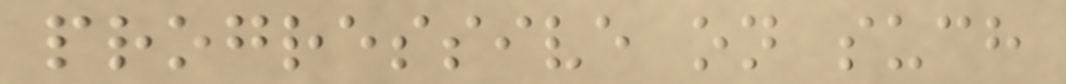progressive on such
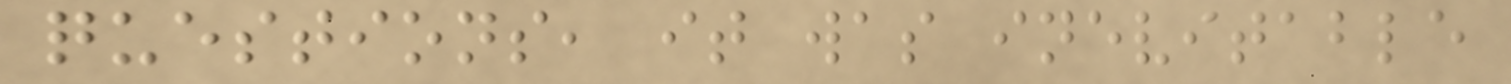questions, it was inevitable
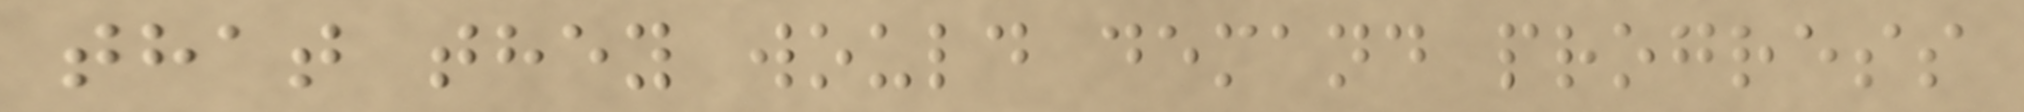that they would demand progress
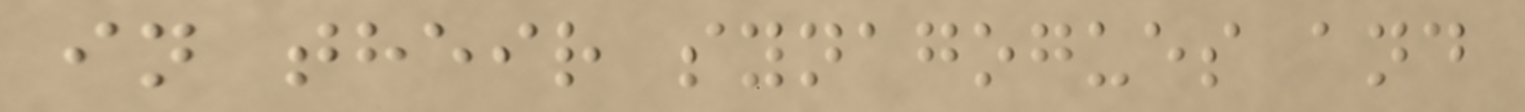in their synagogues and
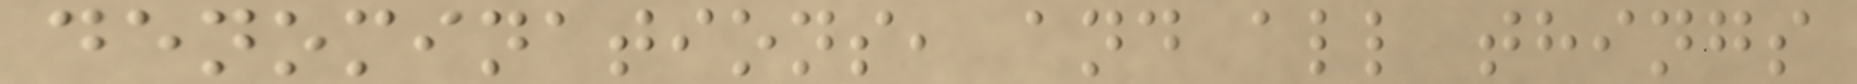denominations, and all things
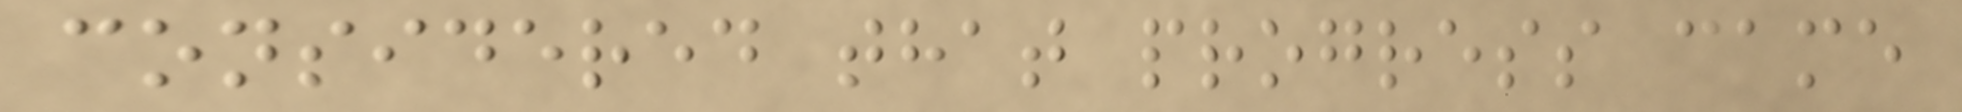considered that progress came
